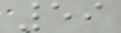59
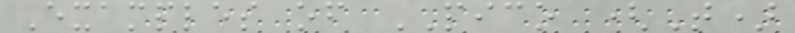Examples of PICO (T)
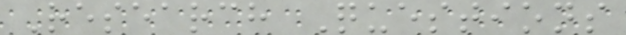Research Questions
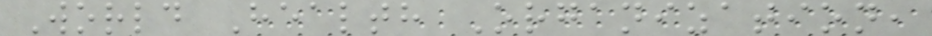World Health Organization,
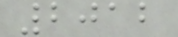2012
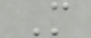M
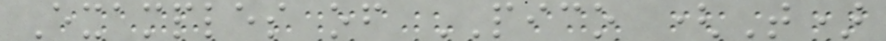Examples of PICO (T)
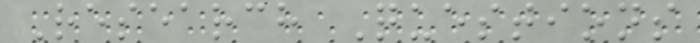Research Questions
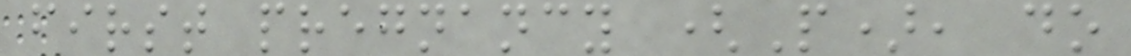first pregnancy (P), do
